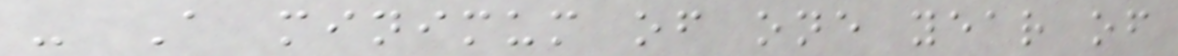- A minimum of one year of
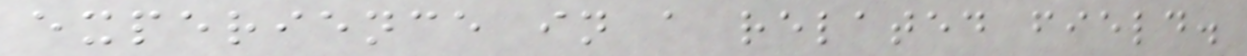experience in a related field.
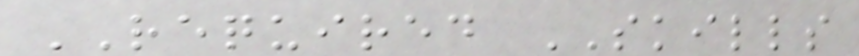REQUIRED SKILLS
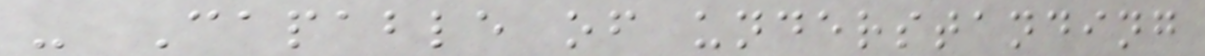- Capable of understanding
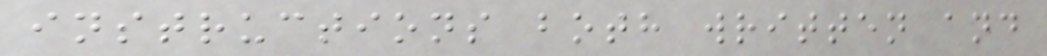instructions both written and
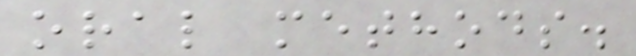oral methods.
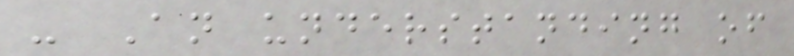- An understanding of
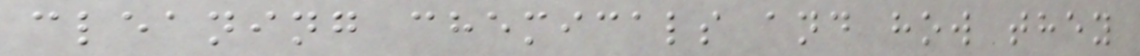cleaning chemicals and how they
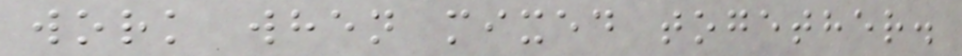work when mixed together.
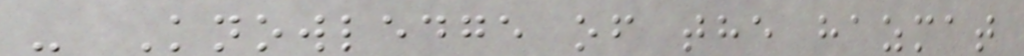- Knowledge of the hazmat
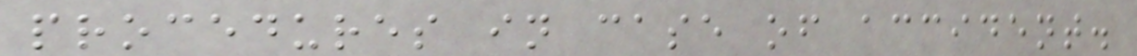procedures in case of accident.
